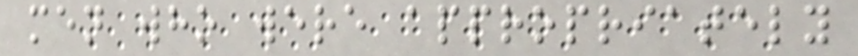men who were appropriately
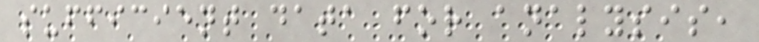sufficient data for analysis,
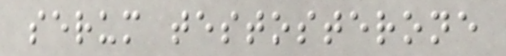serum testosterone
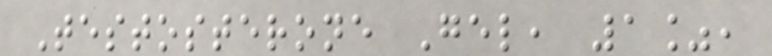Testosterone Gel, 1%,
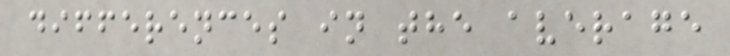differences in the average
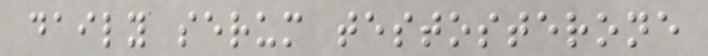daily serum testosterone
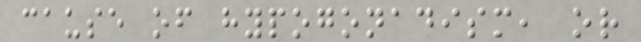cause of hypogonadism, or
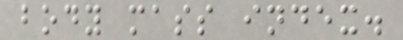body mass index.
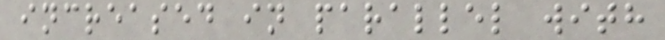increased in parallel with
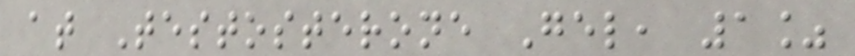at Testosterone Gel, 1%
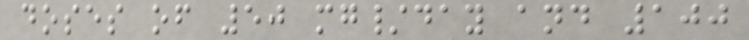doses of 50 mg/day and 100
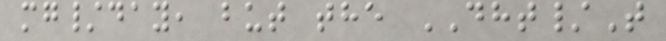mg/day, but the DHT/T
